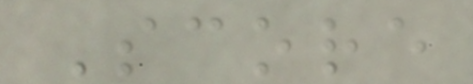Score
